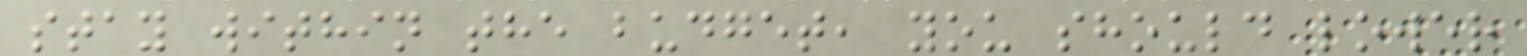stay within the budget, you should lower
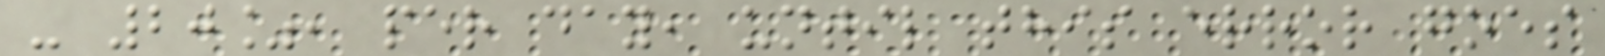- 20%, per day, until this error goes
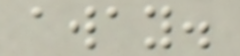away.
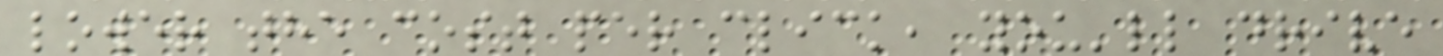lower the cost per click, you'll drive
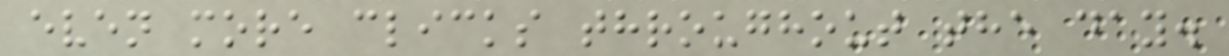even more clicks throughout the day.
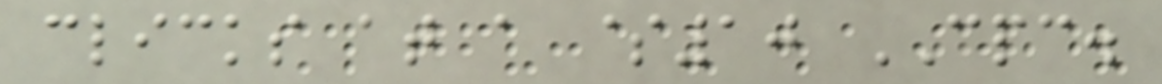clicks at a $10 CPC.
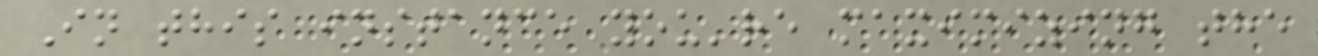In this instance you're maximizing the
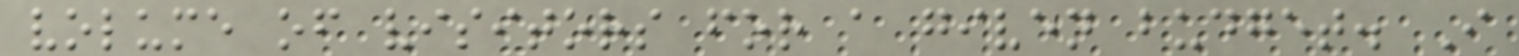volume of visitors for a given budget. I
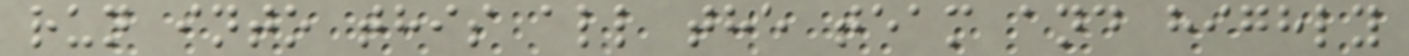run into this all the team and highly
